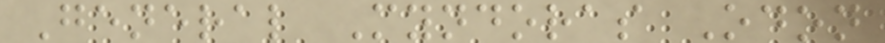General Myndoras Odon
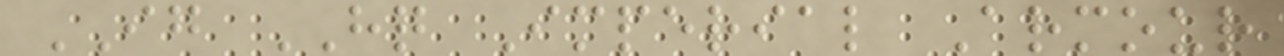IG HQ Imperial Armour
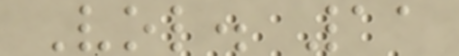Vol. 11
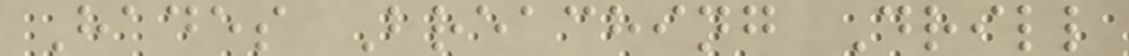Hades Breaching Drill
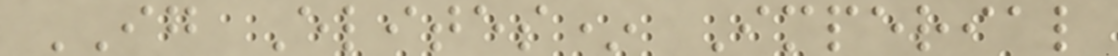IG Elites* Imperial
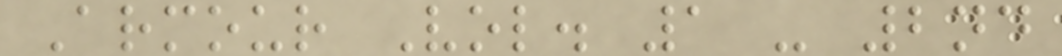Armour Vol. 1 - 2nd
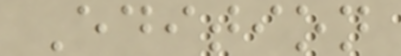Edition
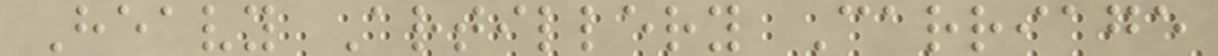Heavy Artillery Carriage
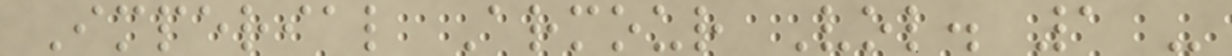Imperial Armour Vol. 1 -
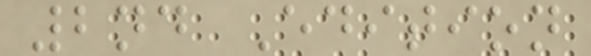2nd Edition
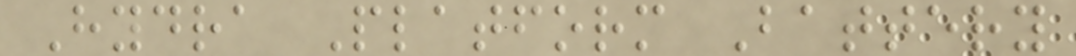Hydra Platform Battery
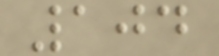104
